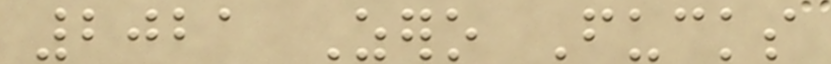2021 Zero Fucks
